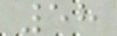58
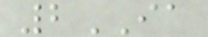2IA
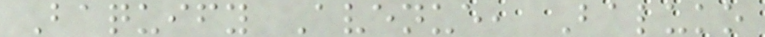Baquify Avenue, Baluko
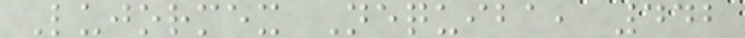Lujormex Nequiba, 442
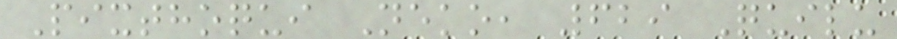Pixthoqui Neko, 629 Quilu
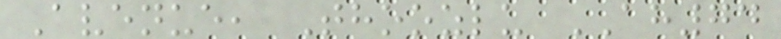Avenue, Thoozlu AH74
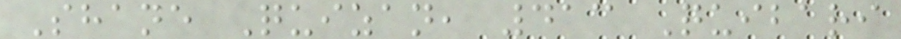Shane Quizan, 413 Quibari
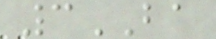3BA
